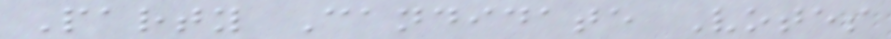Party Candidate Votes
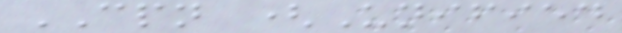CPN (Unified
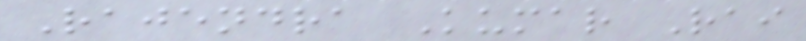Rajendra Kumar Rai
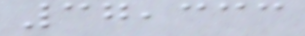37,333
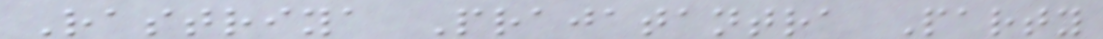Rastriya Prajatantra Party
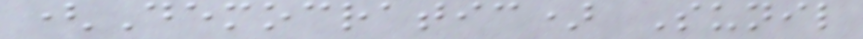(Democratic) Sunil
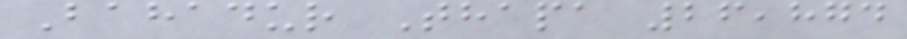Bahadur Thapa 26,874
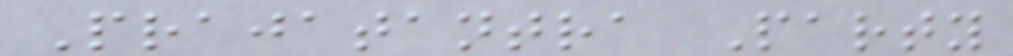Prajatantra Party
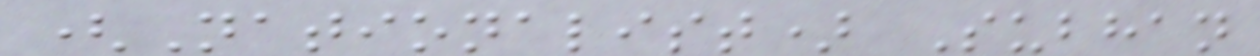(Nationalist) Subhan
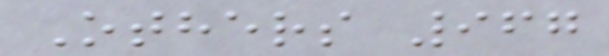Others 967
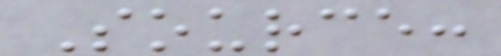Source:
